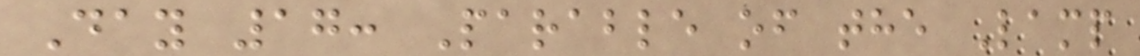Day 17: Parable of the Lamp
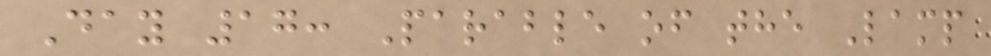Day 17: Parable of the Lamp
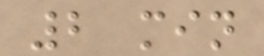2 min
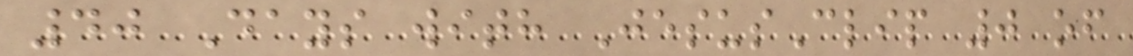40 Days with JesusClip 0 of
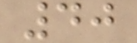40
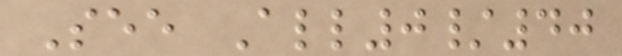See All0/40
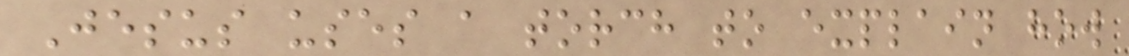Jesus uses a torch to explain how
